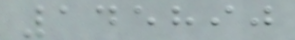145890
